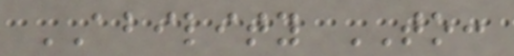ABILITY TO:
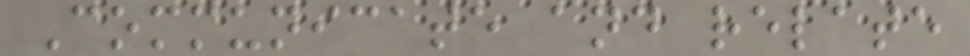Communicate and relate
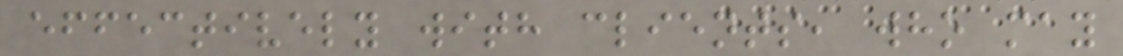effectively with clients, who may
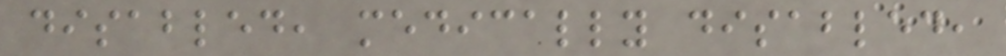disabled, medically disabled,
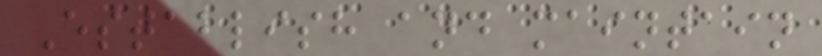Establish and maintain
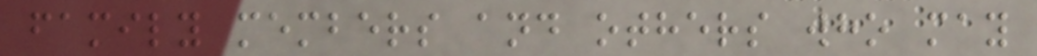family members and others who may
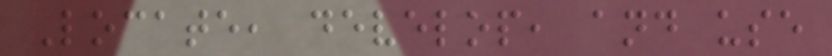Locate, develop, and use
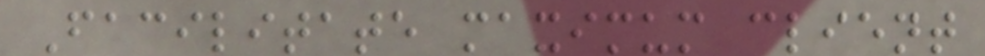Facilitate maximum client
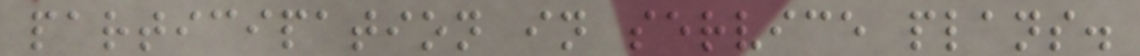participation in service plans.
